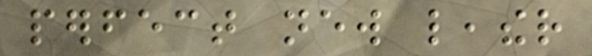perfect new leather
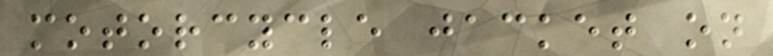motorcycle jacket on
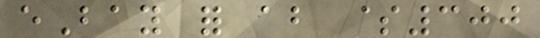eBay for about $300
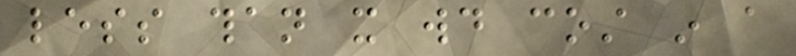less than it would cost in a
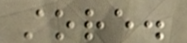store.
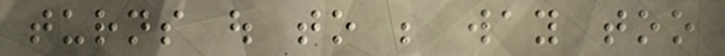turns out to be way too
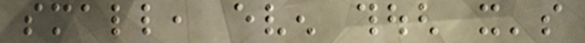small, even though it's
